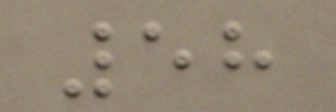58
